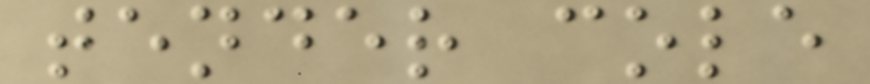tender cole
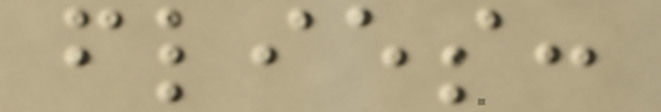flies:
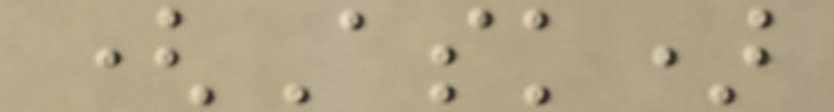(Ask)
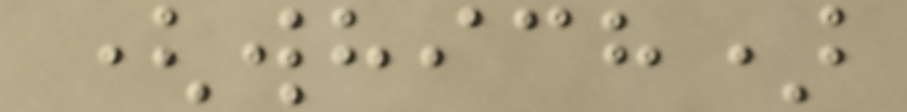(which)
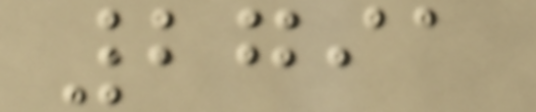2791
